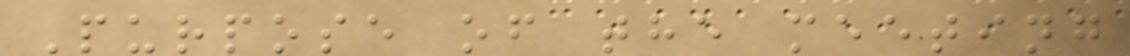Purpose of the meeting
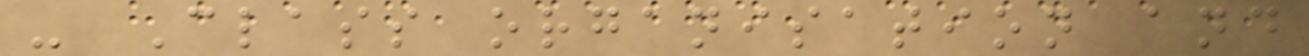- Class organisation and
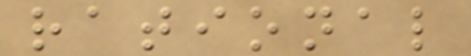rational
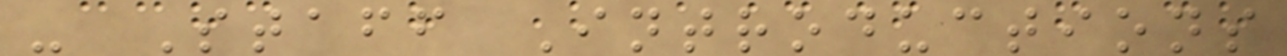- Staff Introductions
